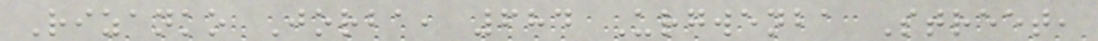Rizanko Jorba, 684 Urgwenba Street,
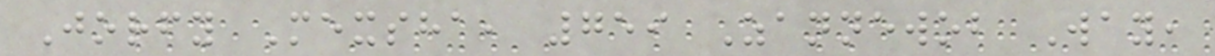Jorfy Mexsha, 759 Zannewob Way,
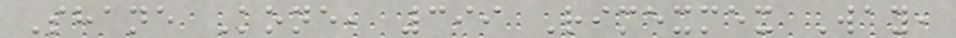Shane Kone, 399 Rimexmex Way,
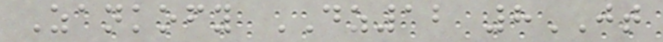Zankofy DZ12 8JT
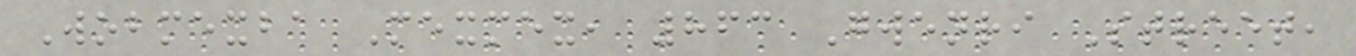Wobmexba Mexmex, 863 Gwenri Street,
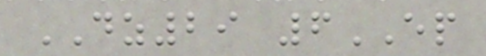DZ29 6EP
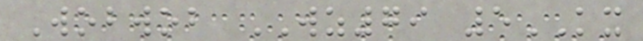Wobwob WZ79 5KX
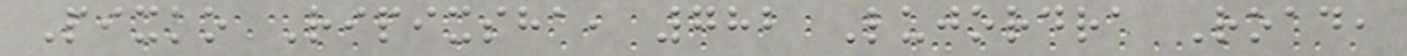Pixko Ripixsha, 782 Lujordra Road,
